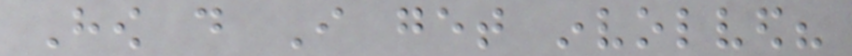How do I get involved?
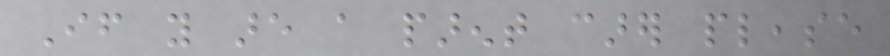If you are a parent carer please
